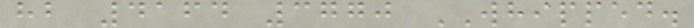hb 4164 3770 WHIPPED.
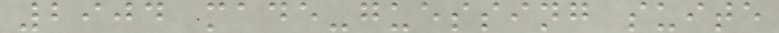2904 made-guessing suite
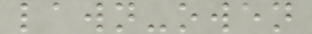lawn-owen
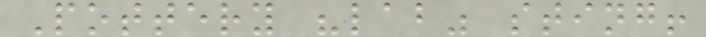Pottery "lab" sting!
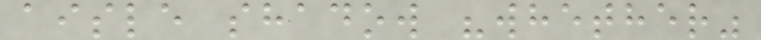aisle shadow "whether"
